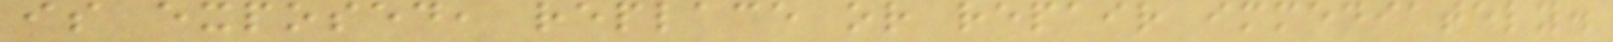is exposed, replace or repair immediately.
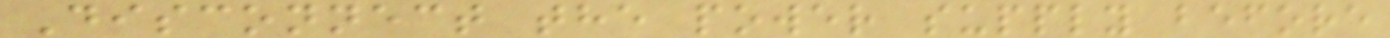Disconnect the power supply before
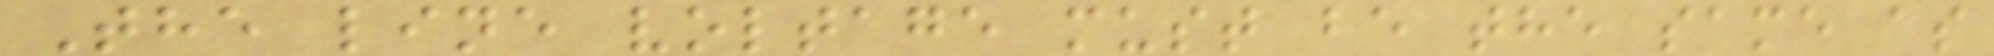The line voltage must be the same as
